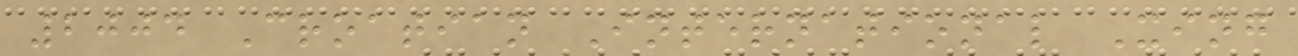2004 Croatian International Xing
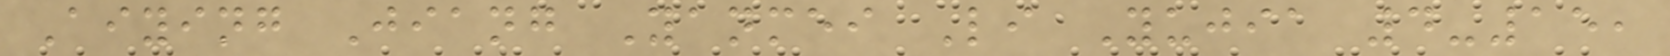Aiying Jiang Yanmei Li Yujia 4-15,
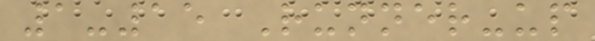1-15 Runner-up
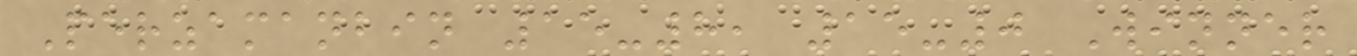Perzamanbin 15-8, 15-0 Winner
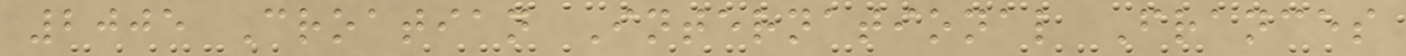2005 Croatian International Frances
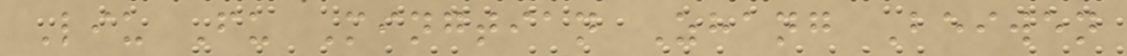Liu Fu Mingtian Zhang Beiwen
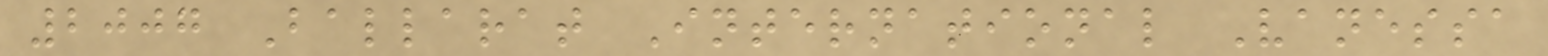2007 Ballarat International Vanessa
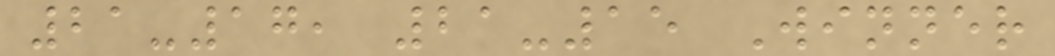21-17, 21-15 Winner
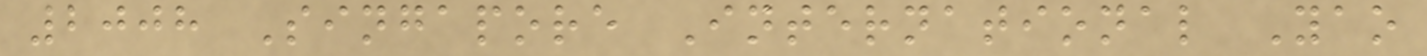2008 Singapore International Yao
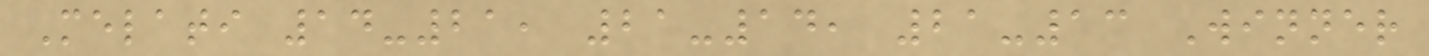Melati 14-21, 21-14, 21-13 Winner
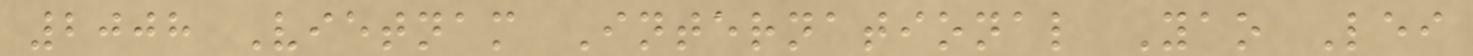2008 Vietnam International Yao Lei
